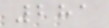281
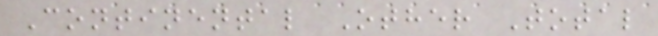Continental Other Total
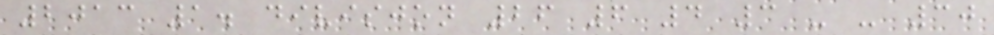2013 1. divisjon 26 6 4 3 - - 30
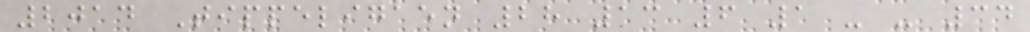2014 Tippeligaen 28 13 6 1 - - 34
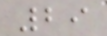29
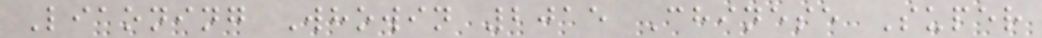Liaoning Whowin 2015 Chinese Super
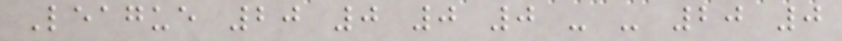League 20 0 0 0 - - 20 0
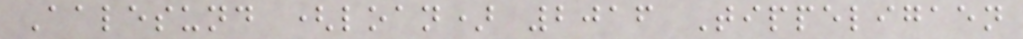Aalesund (loan) 2016 Tippeligaen
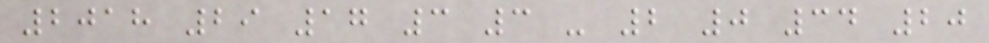2018 29 17 3 3 - 2 0 34 20
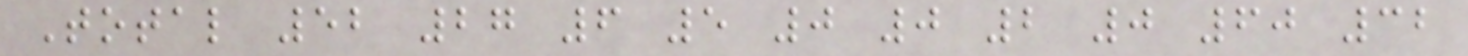Total 52 27 6 5 0 0 2 0 60 32
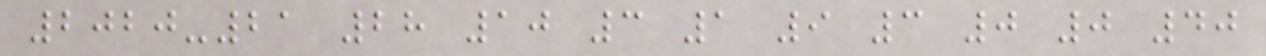2020-21 28 10 3 1 9 3 0 0 40
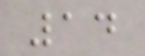14
